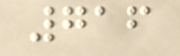716
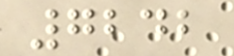7242
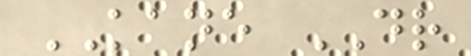KANE DR
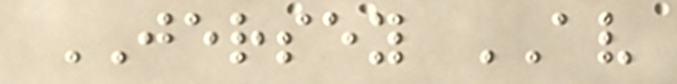JERSEY AV
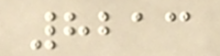8213
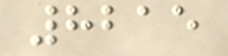8215
